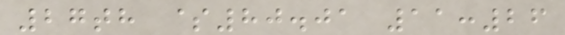27th $80.01 11:26
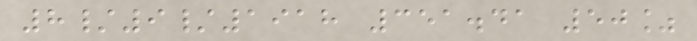8/9/1918 351.41 50%
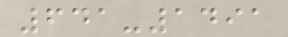641-1491
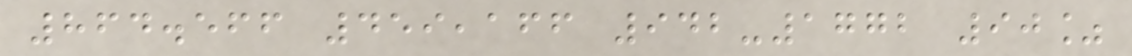864.566 459,166 942-1772 90%
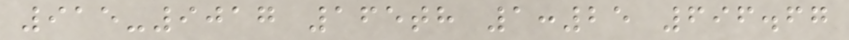915-9017 165th 1:25 696.67
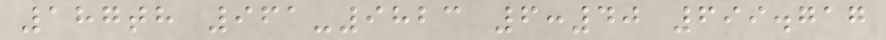187th 961-9823 6:40 699.717
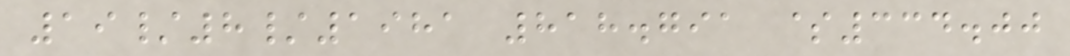19/8/1981 818.791 $334.00
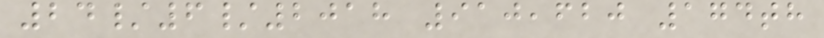24/6/2018 910,620 174th
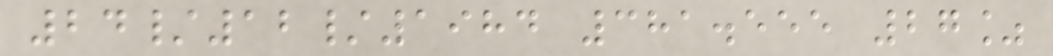24/12/1984 381.555 27%
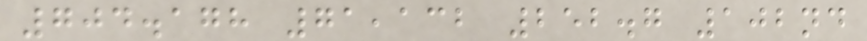704.178 71,132 252.7 102nd
